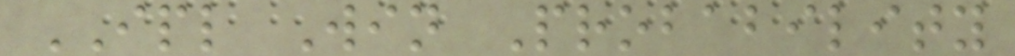IPL Win Probability
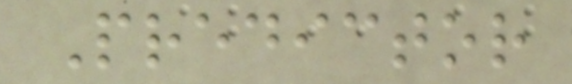Predictor
